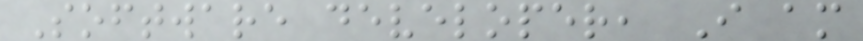Software developer, I am
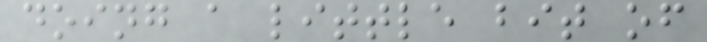doing a little bit of
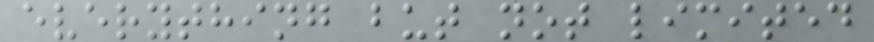everything but not limited
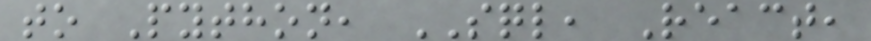to Python, SQL, React,
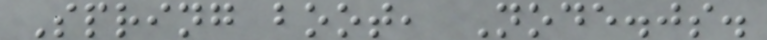Spring boot, Node.js.
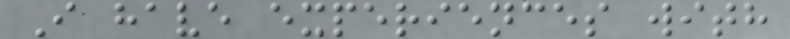I have experiences with
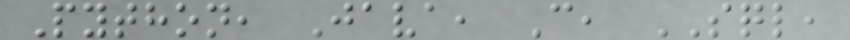Python, Java, C, SQL,
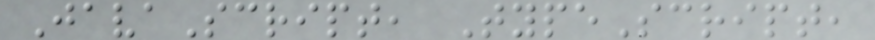JavaScript, TypeScript,
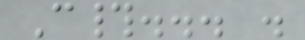C#... .
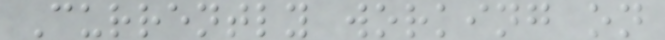Currently working on
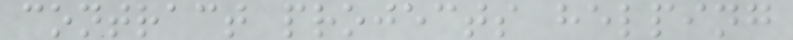contract projects helping
